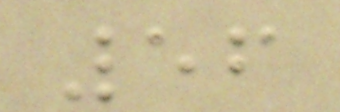56
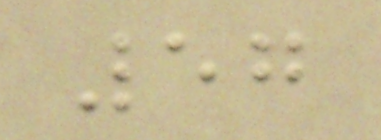57
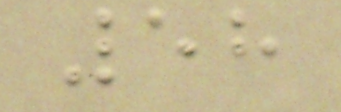58
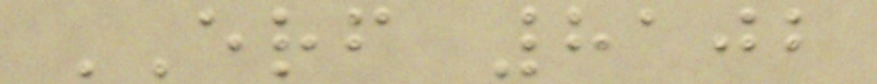ERF 8102
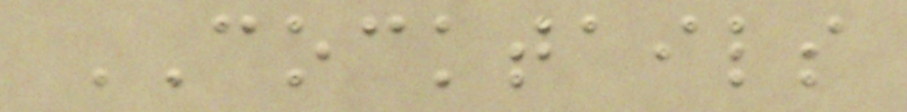COCKTAILS
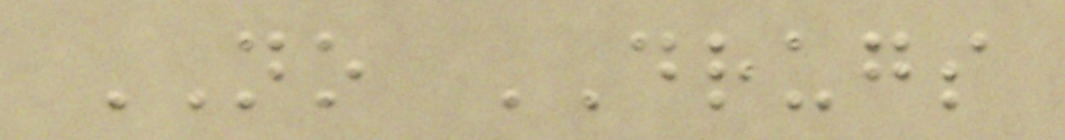NO DRUGS
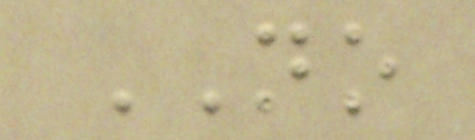NO
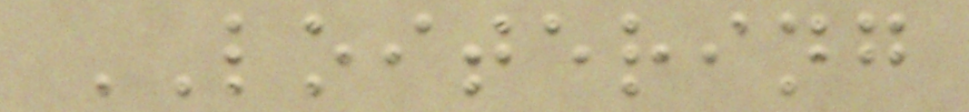LOITERING
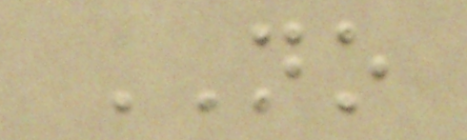NO
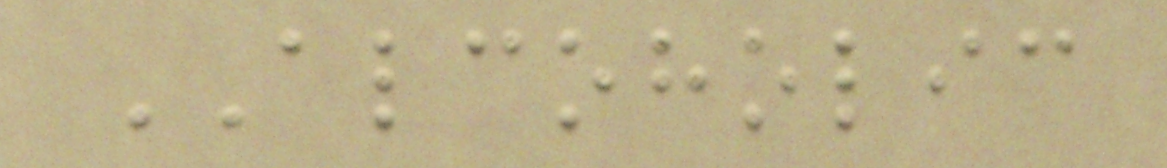ALCOHOLIC
